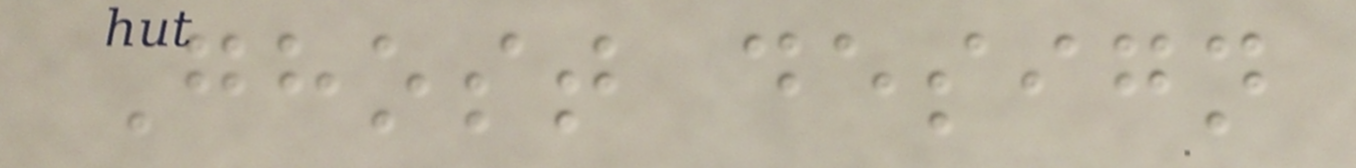Ghost design
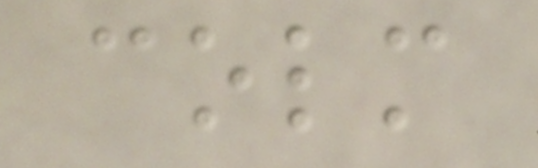colm
